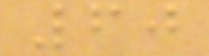60
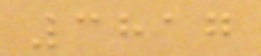3817
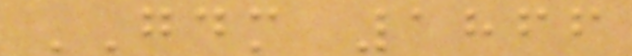GDM 1866
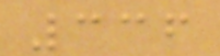336
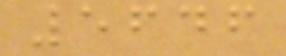5646
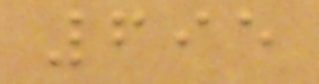695
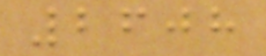2608
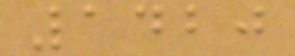1420
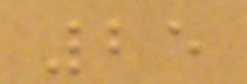25
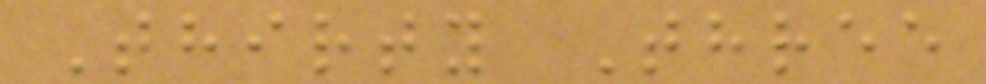Thirty Three
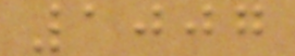1007
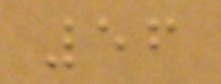56
